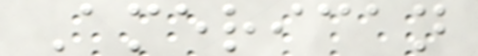American
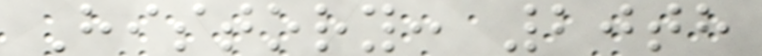History: 20th
